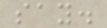say.
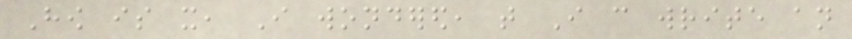How is it, I wondered, that I can write an
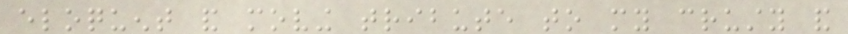eloquent and moving tribute to my crusty and
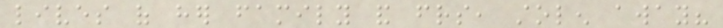lives of her family and friends, stolen away?
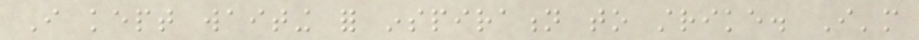I kept waiting for inspiration to strike. I'm
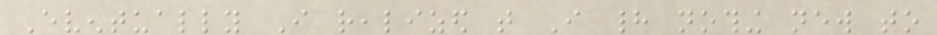Eventually I realized that I had nothing new to
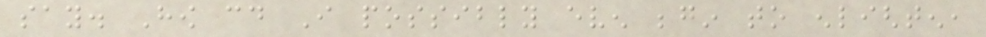say. How could I possibly even begin to enlighten,
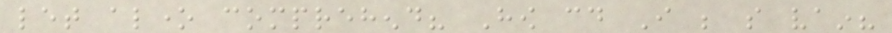let alone comprehend? How could I be so vain?
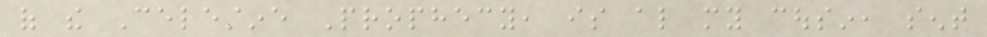of the Celestine Prophecy, is also my cousin, sent
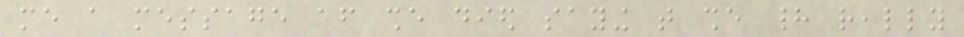me a message after she died saying that she had really
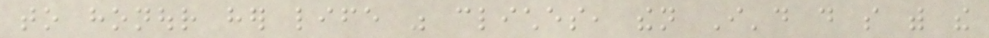to honour her life was cliches, then I'd do so with the
